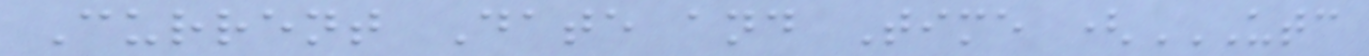Current Date and Time (UTC
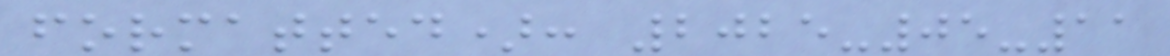formatted): 2025-05-11
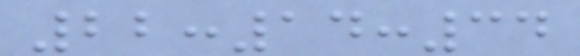22:14:34
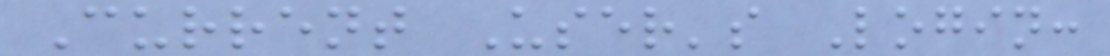Current User's Login:
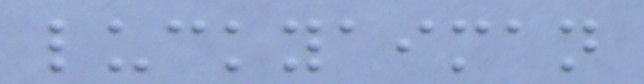luckyaiman
